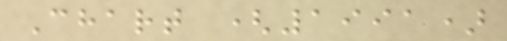Chart (1991)
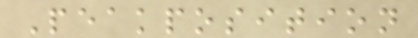Peakposition
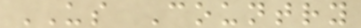US Country
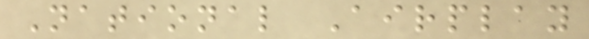National Airplay
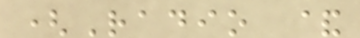(Radio &
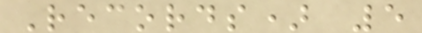Records) 5
